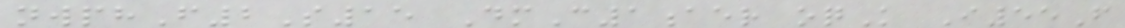nwphF2S15 DmC1aer oqK I55F
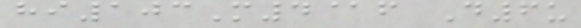hi103M4@f D6u
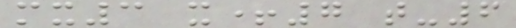mx3 x+7 t-6
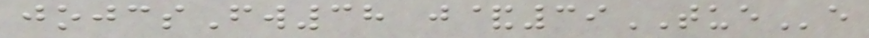jojcsFw38 j&39TUEe
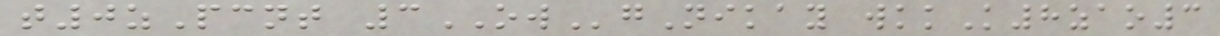t0zPcnt 3OWgNikay wkkK8zao3
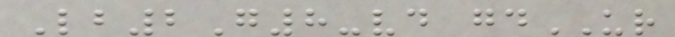Lb2G8-vd gdUR
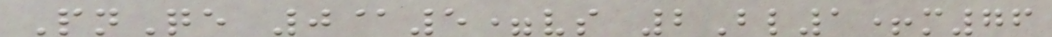PnQe 0@5=vs 2Bl1+m76
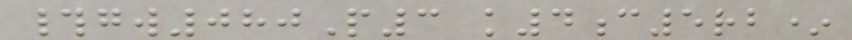#gw080P3 k4c5rb*
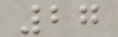27
